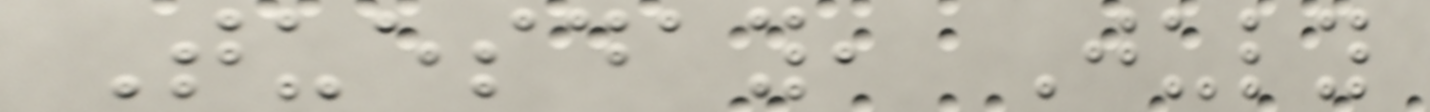Tuesday, July
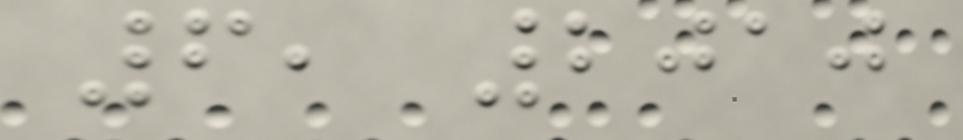6, 2010
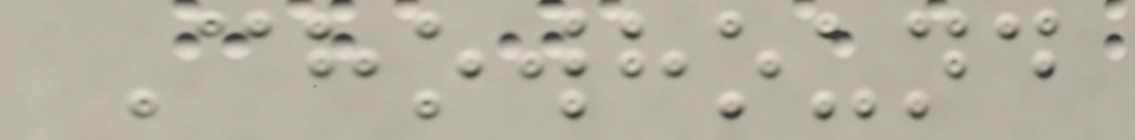Chowhound
